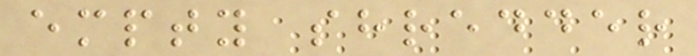empty shredder
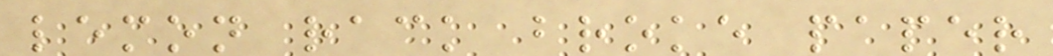lemon rack broke paper
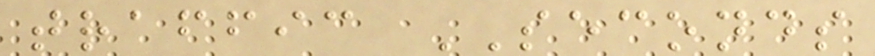traffic SECONDS
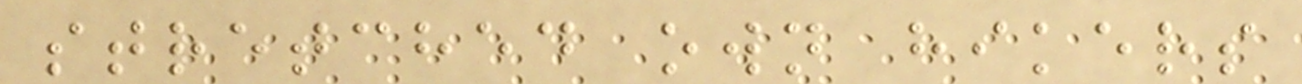stretched own hikers
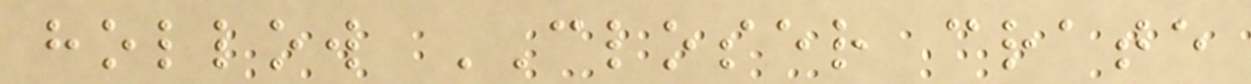hollow CLOSER crate
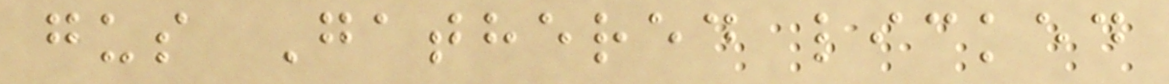gus Gathered licked
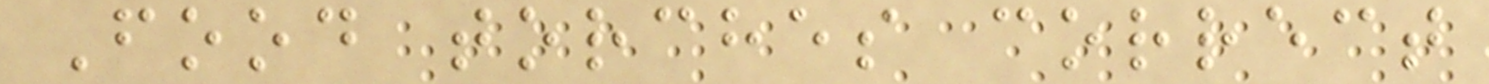Food torches correct
